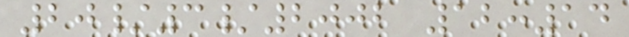20/3/2002 12:14
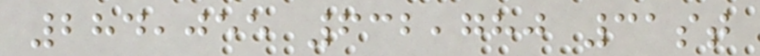284,055 632,780 31st
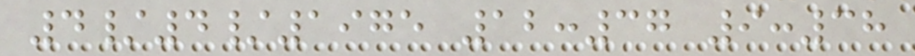4/4/1975 12:37 9:38
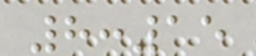8:15
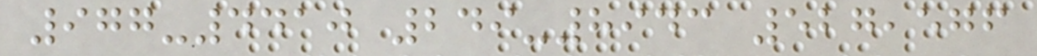977-4410 249-8943 527,576
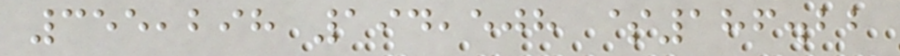355,298 194,508 $186.22
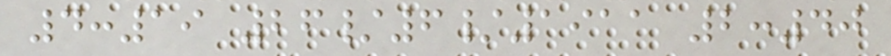4:19 26/6/1911 2:40
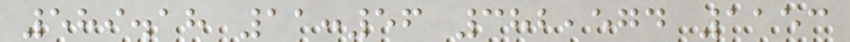589.18 11:56 382,574 1153
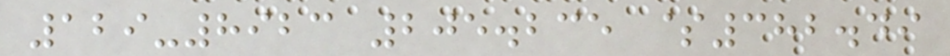129-8923 205.235 $382.49
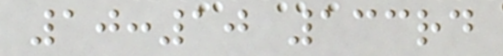10:10 133rd
